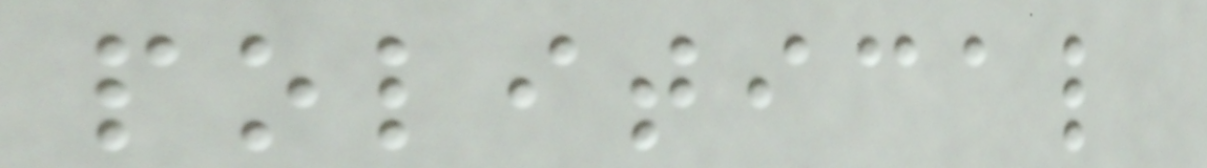political
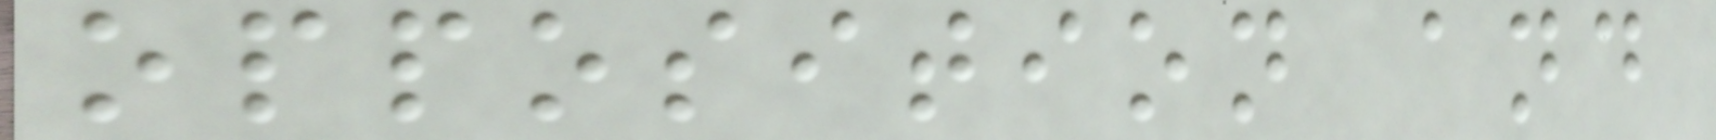opposition and
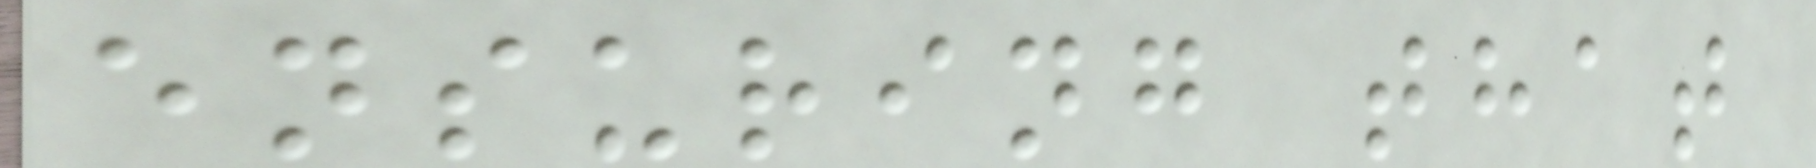ensuring that
